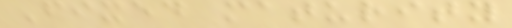Fixed maturity
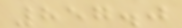857.0
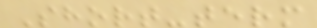Short-term
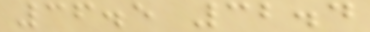36.5 32.4
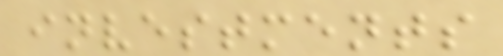investments
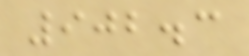902.3
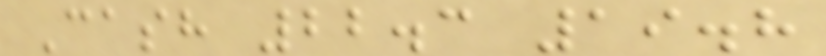Cash 22.3 19.8
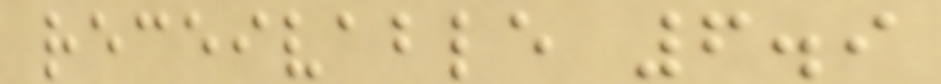receivable 6.9
